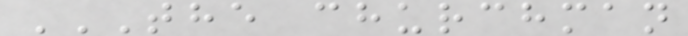THE CHURCHMAN
